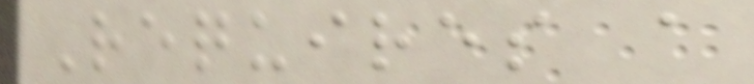Requires a
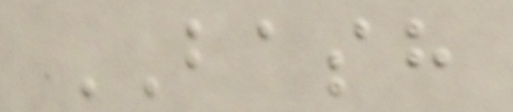BASH
